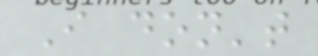I don't
